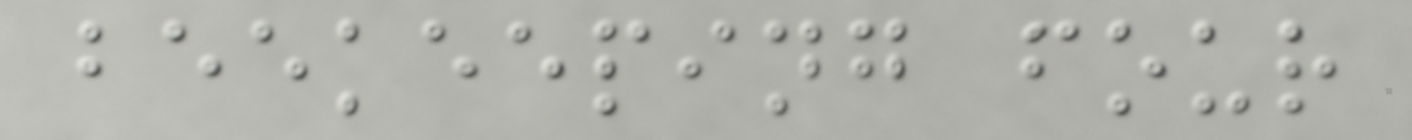beekeeping four
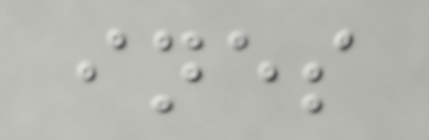ines
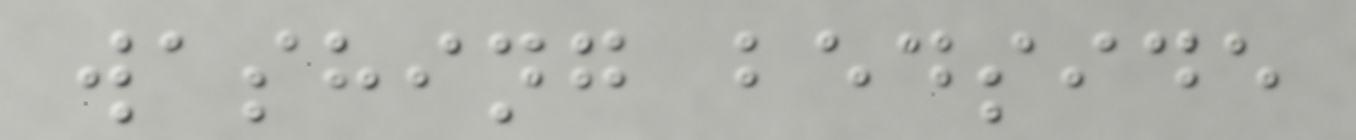washing bedside
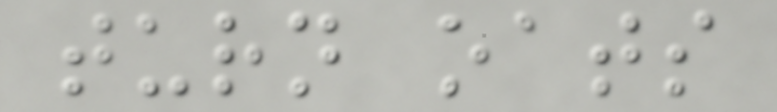turn oats
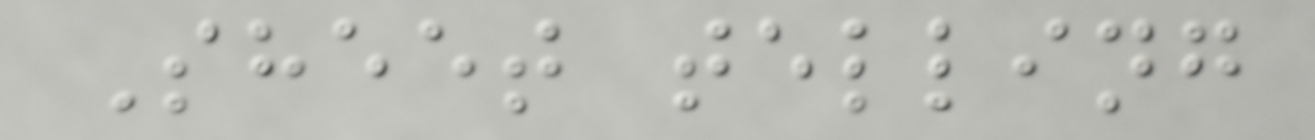Sheet telling
